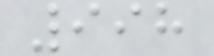998
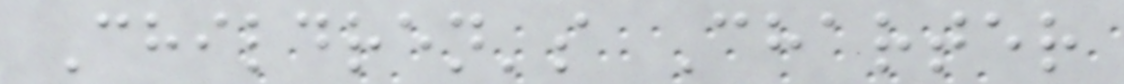Children's Charter
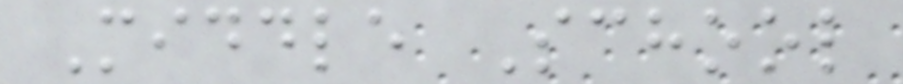Middle School
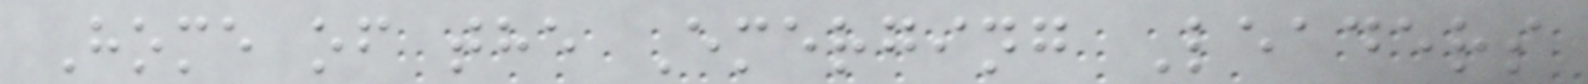Home of the Emerging Leaders
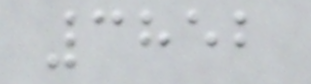3852
